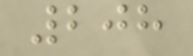208
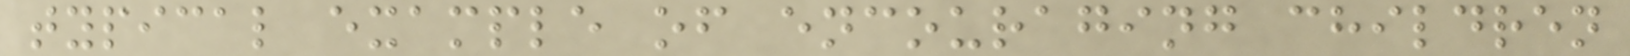typical example of encouraging children
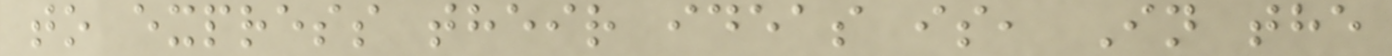to express their ideas is, In the
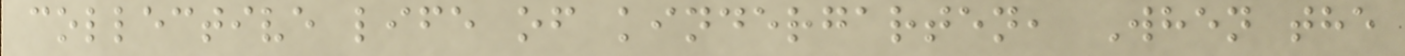collective life of kindergarten, When the
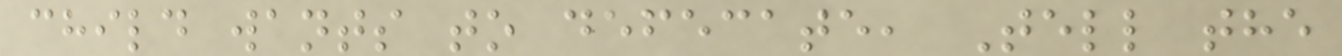child wants to defecate, Tell the
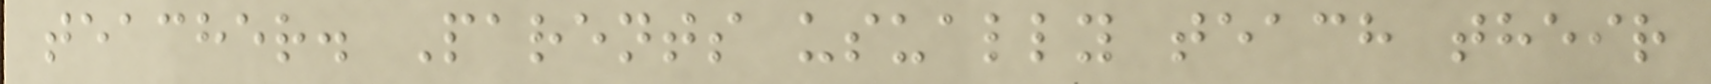teacher. Parents usually teach their
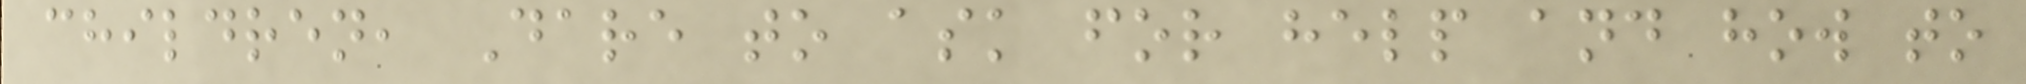children, Dare to ask for help and how to
